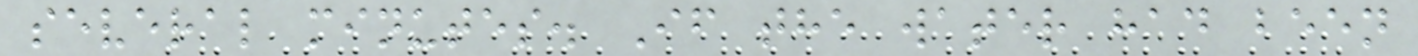several minutes. If the water had been
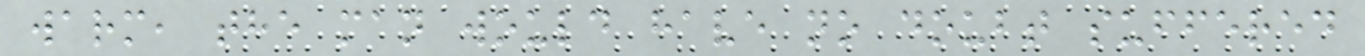warm, the man would have no doubt suffered
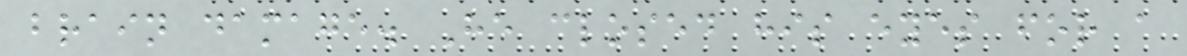brain damage. He closed his eyes for a
